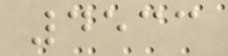4533
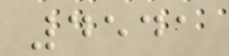4541
